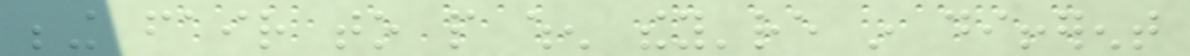being fair to people when they're in different
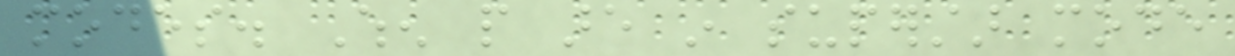modes. When people are in superstar mode
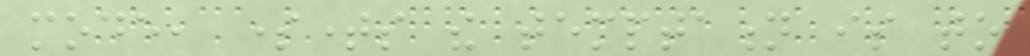mode, sometimes the temptation is to
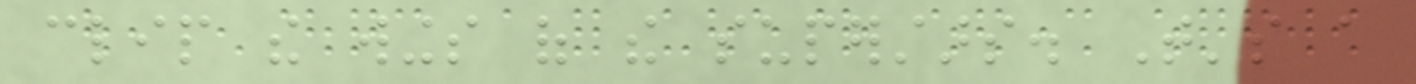clip the wings of the superstars. That's a
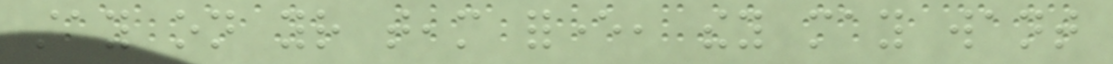stay on your team forever, they may want
